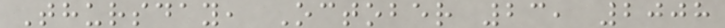Thursday, October 23, 2008
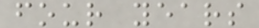four years
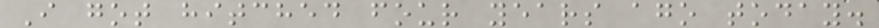I got hitched four years ago today.
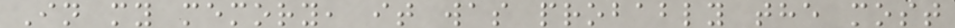In my memory, it was probably the most
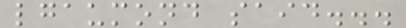lgaumond said...
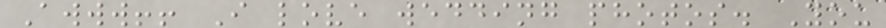Awww!! I love wedding photos. You
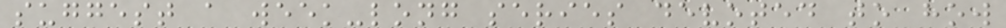suggest a week-long series devoted to how
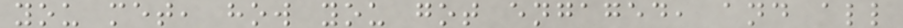you met, how you got engaged, and all
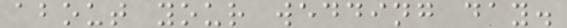about your wedding day.
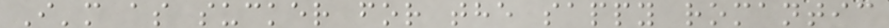I'm as sucker for the sappy romantic
